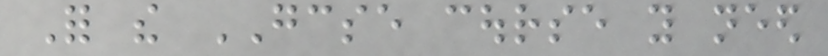For the GCSE course you need
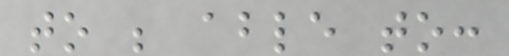to be able to:
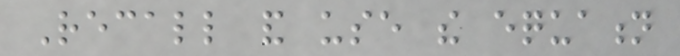Recall and use the equation
